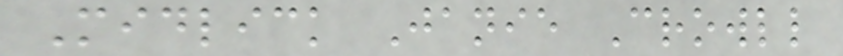Midlick Janie Crowll
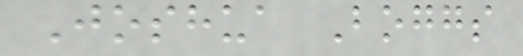Joshua Boggs
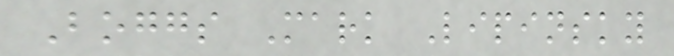Boggs Mark Lipinsky
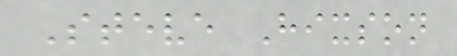Steve Hixson
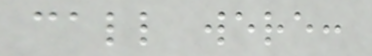call were:
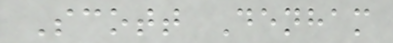Scott Denham
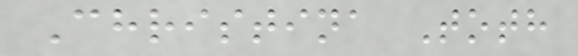Christina Toth
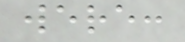were:
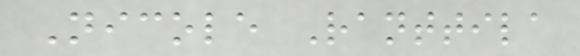Nicole Ranttila
